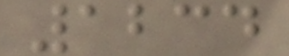1234
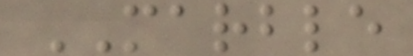MARBLE
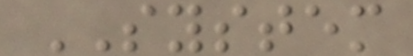SYSTEM
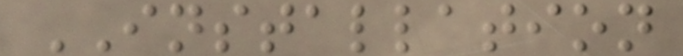INSTALLATION
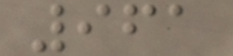961
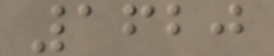1620
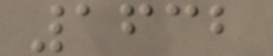1632
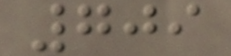709
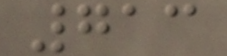713
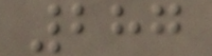287
